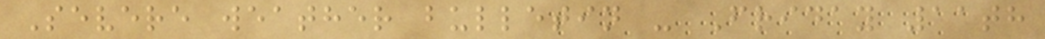Severe weather bulletin - Friday 11th
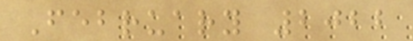February 2022
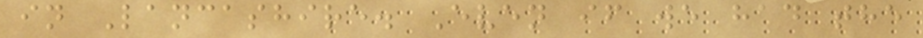in Lancashire. Even if we had the
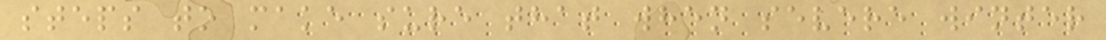steps to make sure that when severe winter
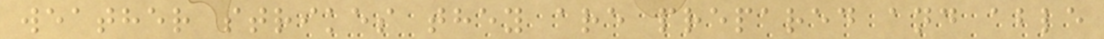weather strikes they are prepared and able
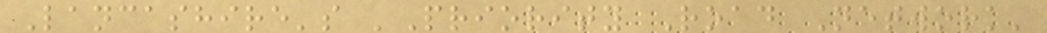Lancashire's 'Priority Road Network'
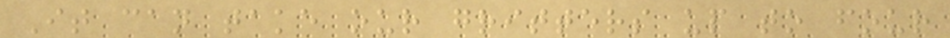It can take our gritters up to four
